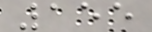155
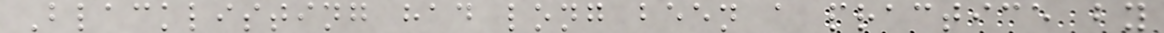Blacklisting had long been a practice by
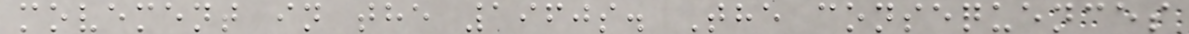movement in the 1960s. The consequences
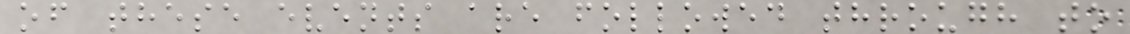of these events are followed through to
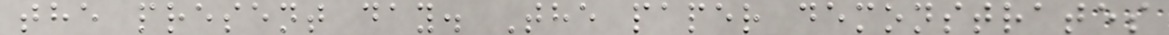the present day. The paper demonstrates
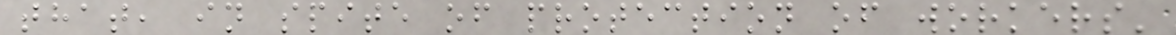that, in spite of protection of workers'
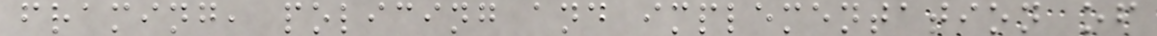framing, policing and implementation of
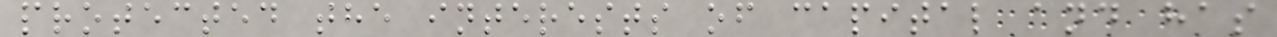protected the interests of capital and has
